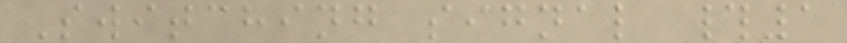Switching signal #1
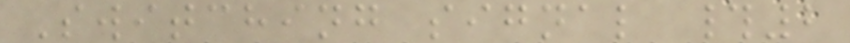Switching signal #2
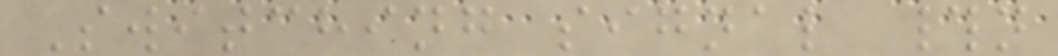Switching signal #n
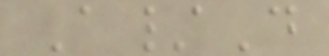A/D
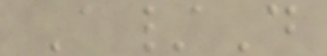A/D
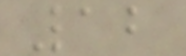12
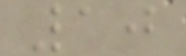10
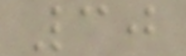30
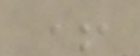+
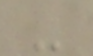-
